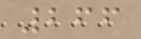266
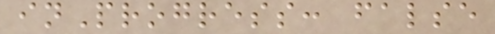inProgress: false
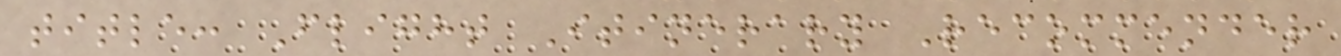title: Flight Itinerary Recommender
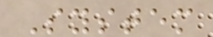System
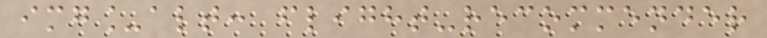img_alt: flight-recommender
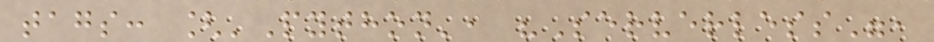tags: ['Python', "Serverless",
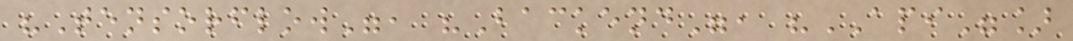"Tensorflow", "Backend", "API"]
